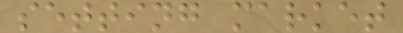setting market
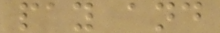pay and
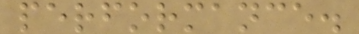performance.
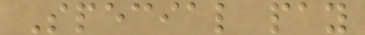Special pay
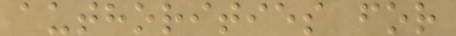authorities for
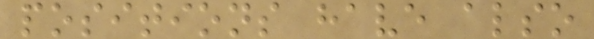positions have also
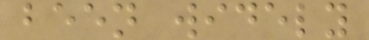been widely
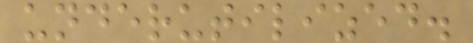underutilized.
